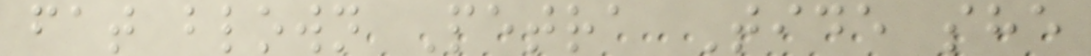fat blown Petra Tide she
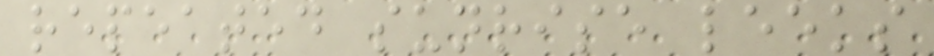repeated sunrise leeks
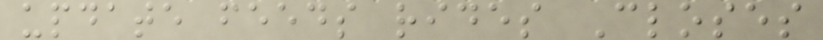update feeds rides Closes
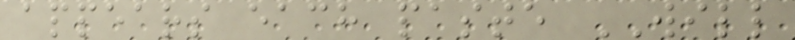appears each paste WILL
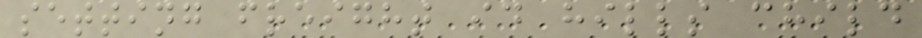setting freight id hills child
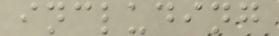including
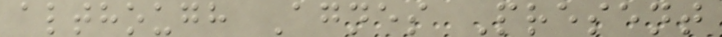although Agnes Present
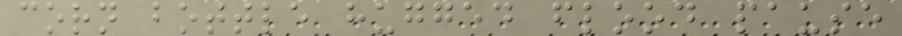corn bottle hugged flood pause
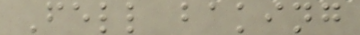Fell baking
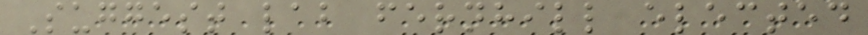Suggest lab fernhill elected
